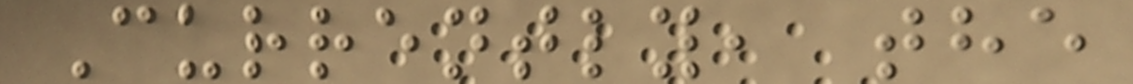Currently, the
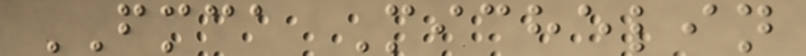FMCA Michelin
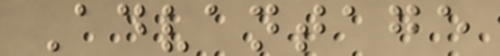Advantage
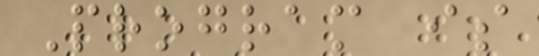Program is
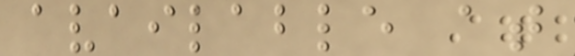available at
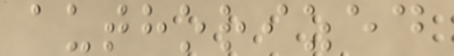authorized
